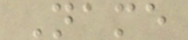Name
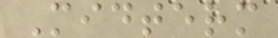Midterm
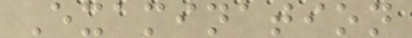Examination
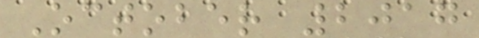October 2017
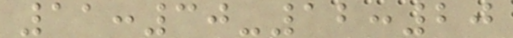11:30-12:20
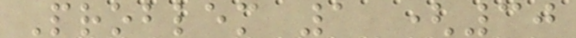Problem 1 (30
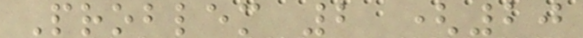Problem 2 (20
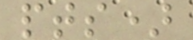pts)
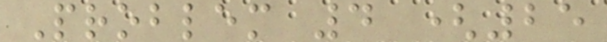Problem 4 (25
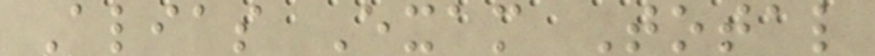Alias Exam Total
